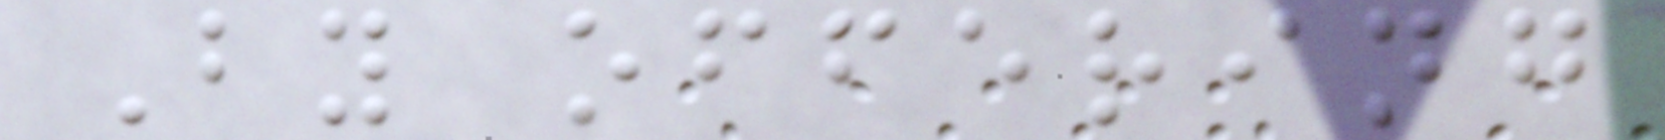By offering
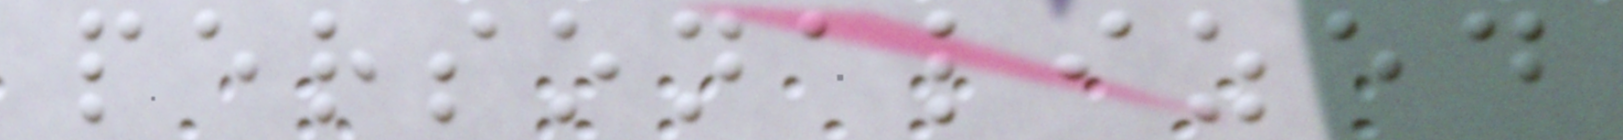personalized
